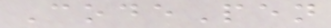CodePen
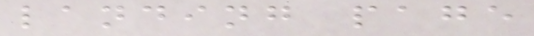landing page
